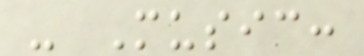- Music:
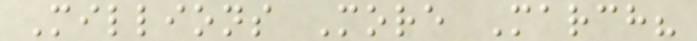Millions More March?
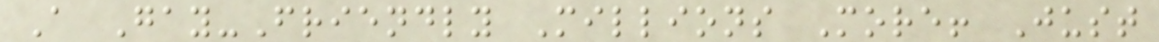A Gay-Friendly Millions More! Just
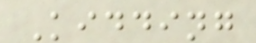Kidding
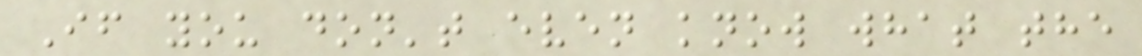If you don't even know what the
